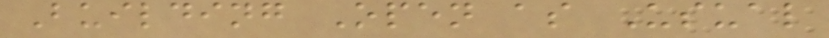Building Open as Usual
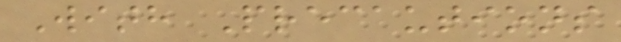With Precautions
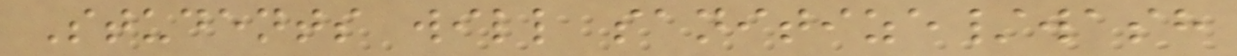Students will sanitize/wash
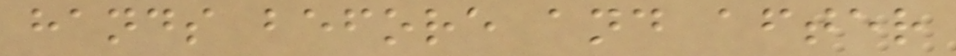hands before and after
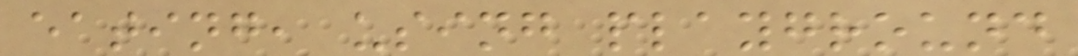eating, using playground
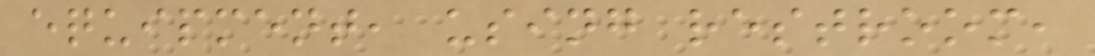equipment, using restroom,
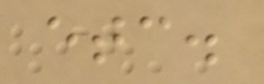etc.
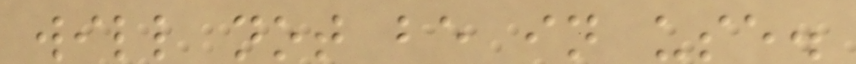will not be in use.
